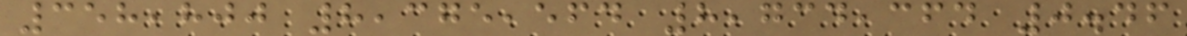358,800 8,375,564 8,734,364 0.46
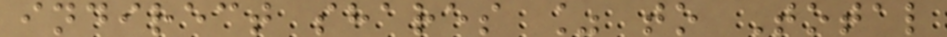indirect shares % to Total
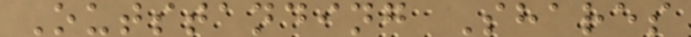Outstanding Shares
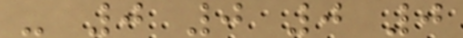- 0 0 0 0
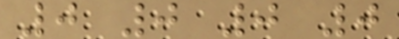0 0 0 0
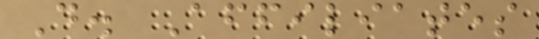D. Affiliates
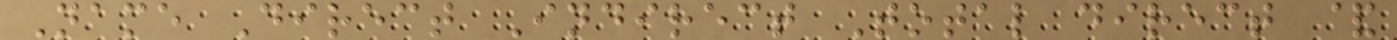Name Direct Indirect Total direct &
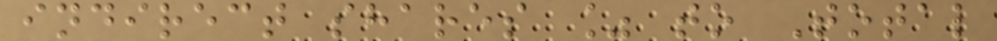indirect shares % to Total
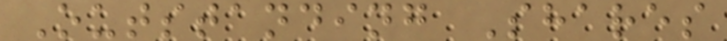Outstanding Shares
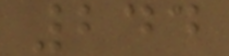244
